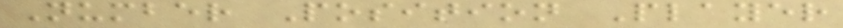Number Position Player
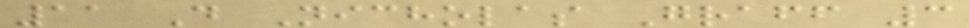11 D Nicholas Graff 3
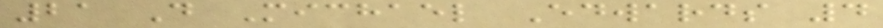21 D Michael Edwards 4
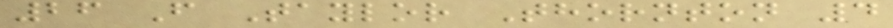26 F Taylor Thornton 4
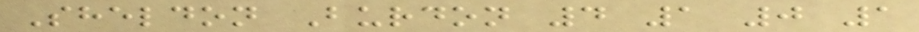Sheldon Burdon 4 1 0 1
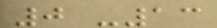0 -13
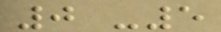0 -5
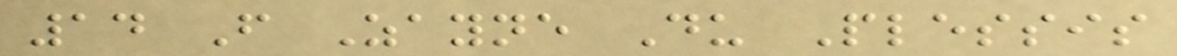14 F Zayne Du Plessis
